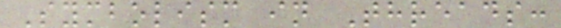Symbolism in Threads:
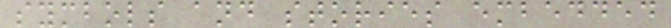symbols and stories embedded
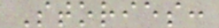Stories:
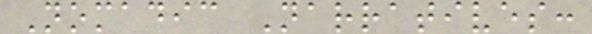Nomadic Narratives:
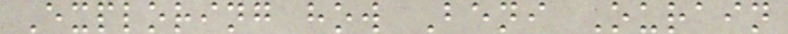Exploring how Beni Ourain
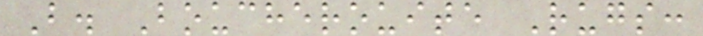B. Boucherouite Rugs:
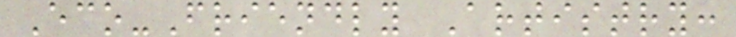Eco-Friendly Artistry:
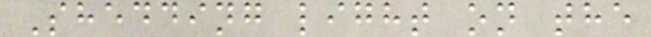Shedding light on the
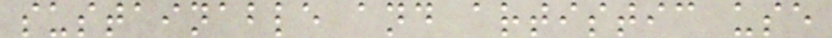sustainable and artistic use
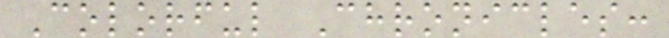Colorful Chronicles:
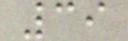39
